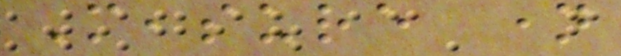Measure name
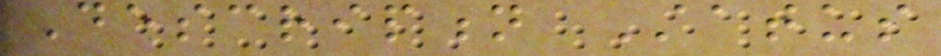Description Status
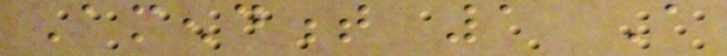Amendment 1 A
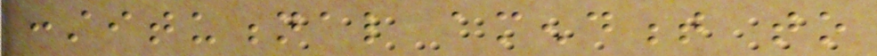constitutional amendment to
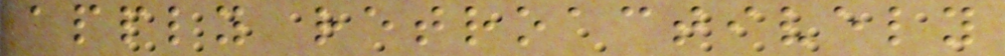apply retroactively
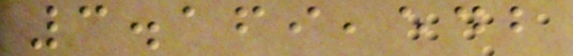3.169,542
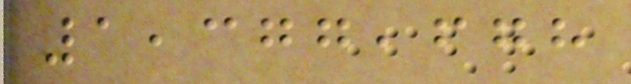1,377,678
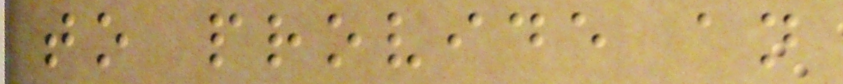to provide an
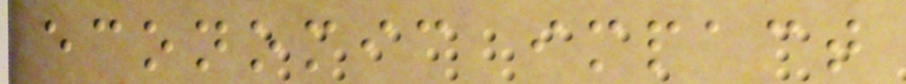economic impact
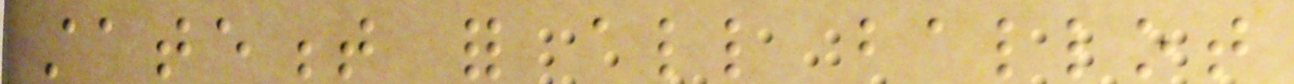statement for all ballot
